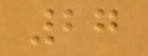27
